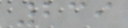239
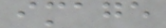image
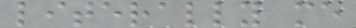literally me
